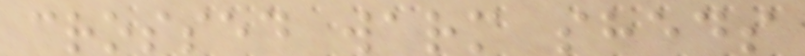crossed warm sheds
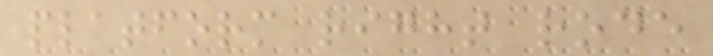platform right rode
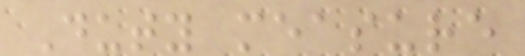Duty measure
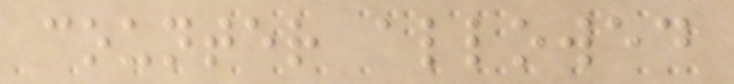counter allowed
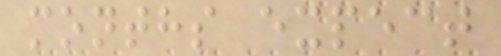months expect
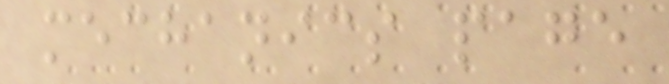mechanics page
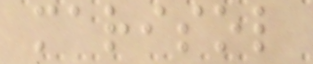marisol
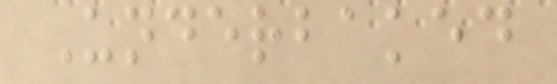Underbaked
